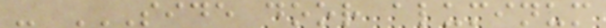- SIDE DOOR ALUMINUM
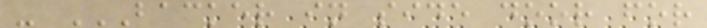- BACKER IN SIDE DOOR FOR
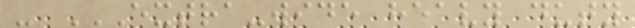- EXTRA-WIDE HEAVY DUTY
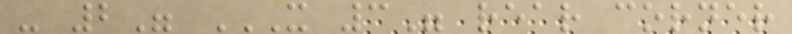- 2" X 3" REAR CORNER
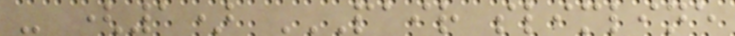- (1) PAIR SLIMLINE
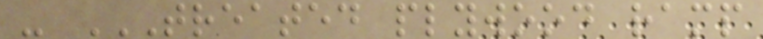- TREATED PLYWOOD RAMP
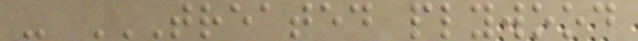- TREATED PLYWOOD
